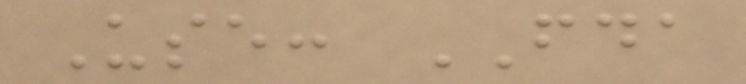Use: FDA
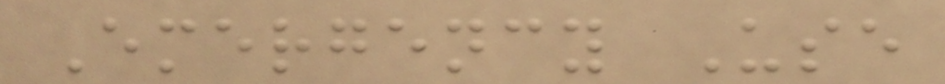Emergency Use
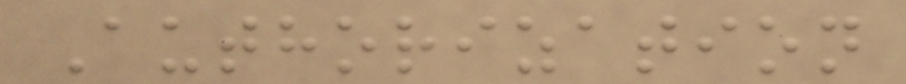Authorization
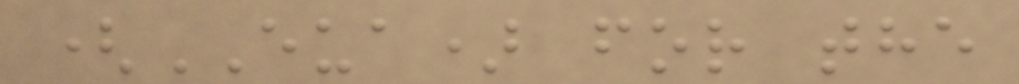(EUA) for the
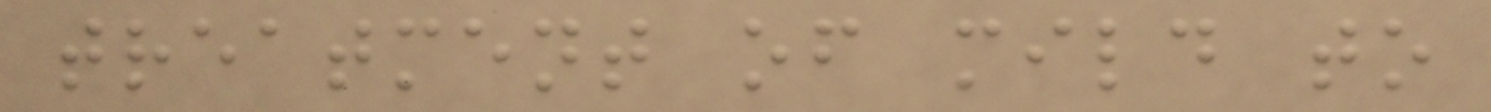treatment of mild to
